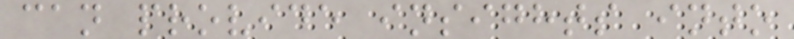can provide insights into
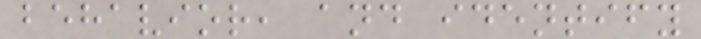behavior, and identify
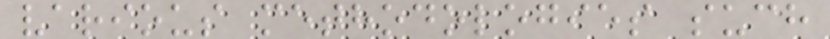various methodologies such
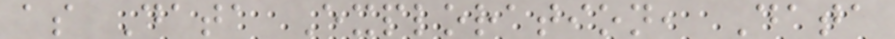as Data Exploration, Data
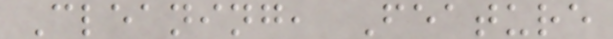Cleaning, Feature
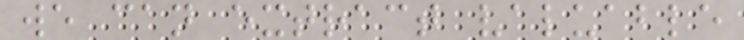we can extract valuable
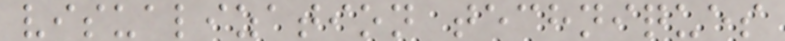visualization techniques
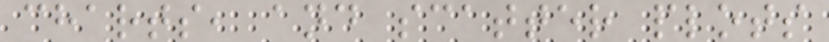charts, and scatter plots
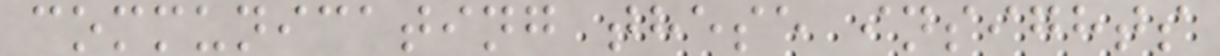communicating these insights
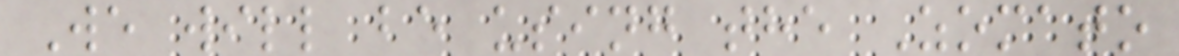We will be using the Zomato
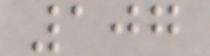107
